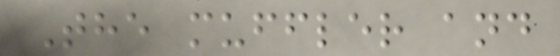The muffler and
